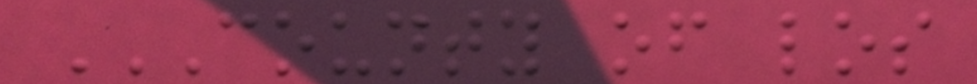COUNTY OF LOS
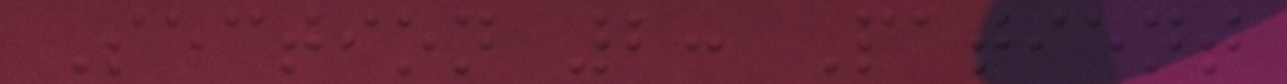Section 2: Patient
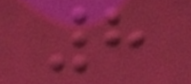8
